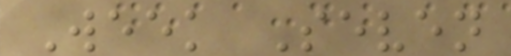Week Seven
